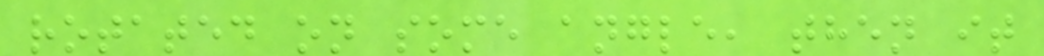rotated on some angle, then it
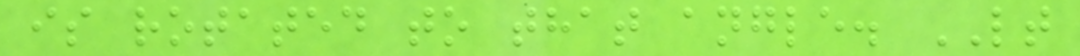is rotated to that angle. LT
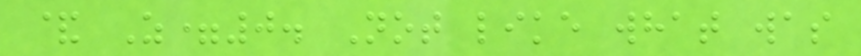& Z=0. Not like what was
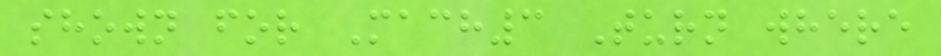shown for Mach3 Turn where
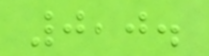0,0.
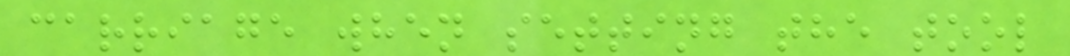carriage when setting the tool
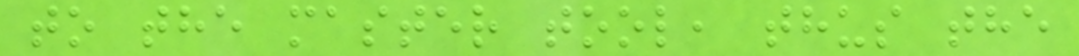to the master tool, thus the
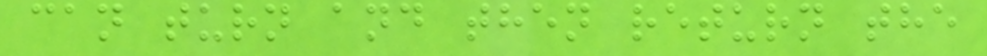can turn and then return the
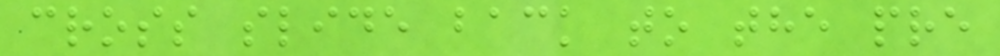cross slide back to the pre
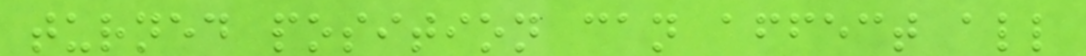turned position can affect all
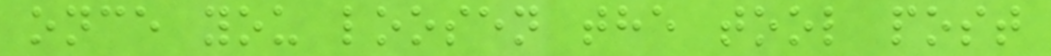once you loosen the tool post
